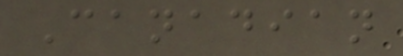Canadian
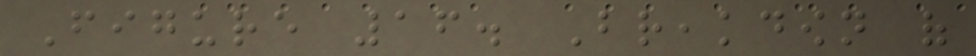Figure 16. Breakdown of
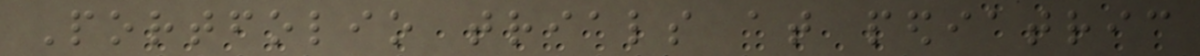Portfolio trials at pediatric
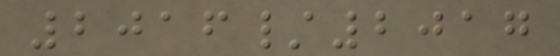2016/2017
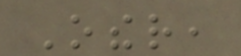Other,
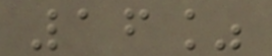16%
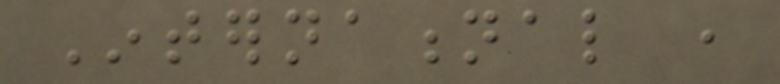International ,
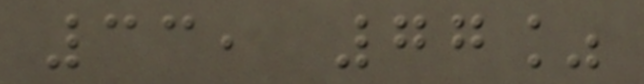33, 77%
